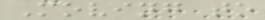Moving to
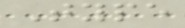Type
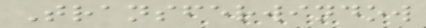Transferwindow
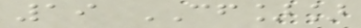19 CF]]
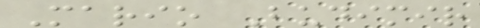Mario Budimir
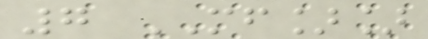7 MF]]
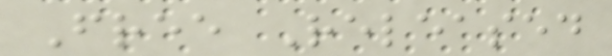Free Released
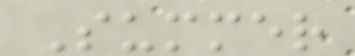Summer
